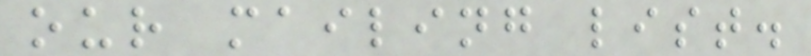our mailing list.
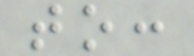to:
